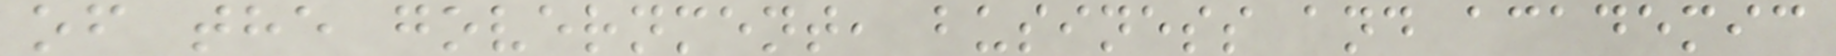of the government, business and academic
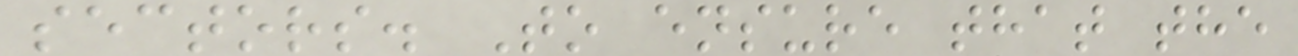sectors. To ensure that the
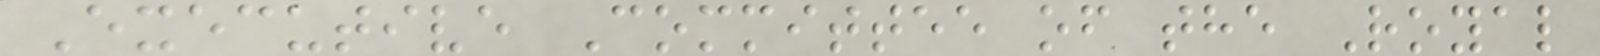Executive Committee of the Royal
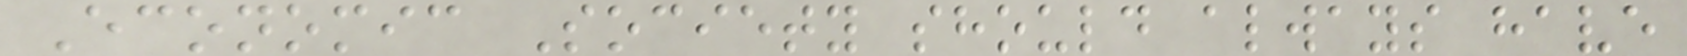Economic Society should always have
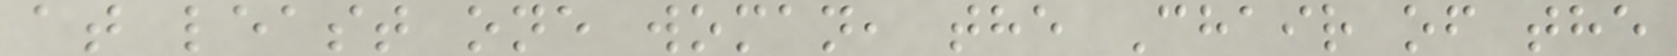at least one woman, the Chair of the
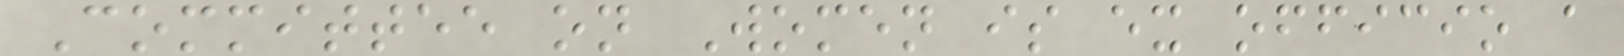Committee on Women is ex officio a
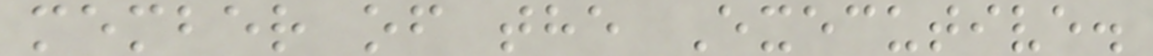member of the Executive.
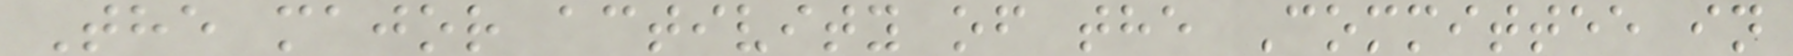The major activity of the Committee in
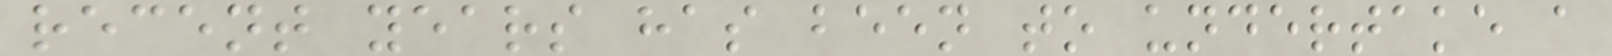recent years has been to undertake a
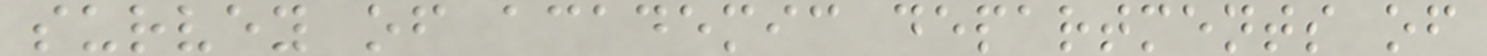survey of academic departments of
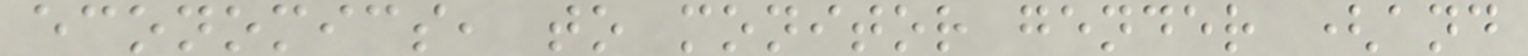economics, to monitor gender (and
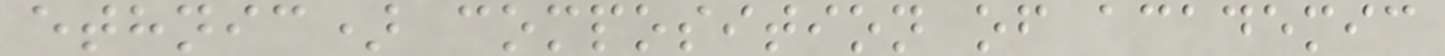ethnic) composition of academic
